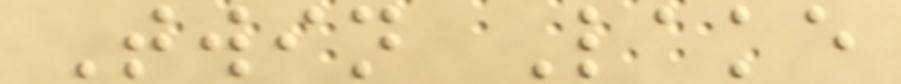Twin Lake
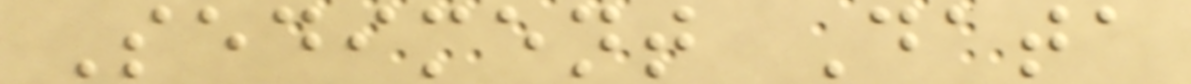Sediment Data
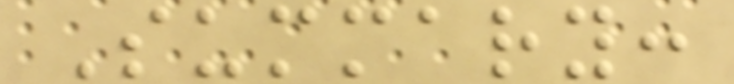Summary:
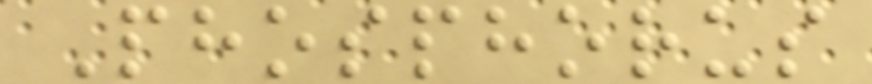Phosphorus
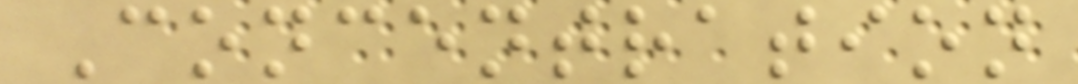Concentration
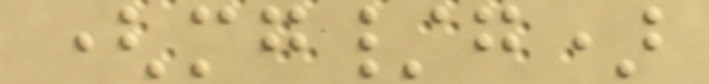(mg/g)
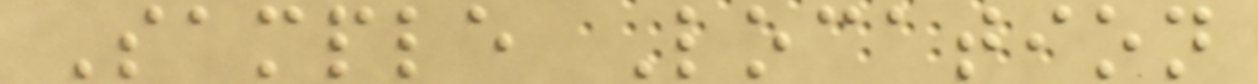Sample Location
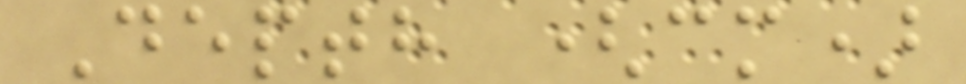Depth (cm)
